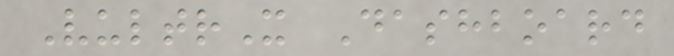VultrX Dashboard
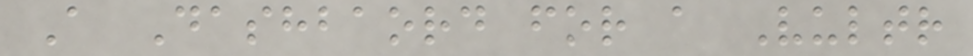A Dashbaord for a Vultr
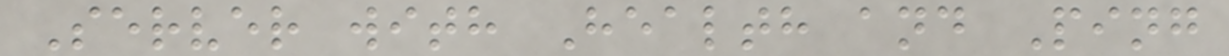Server with Health and Ping
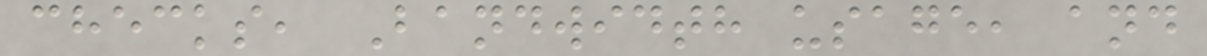checks, Bandwidth usage, and
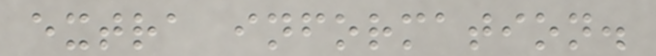extra information.
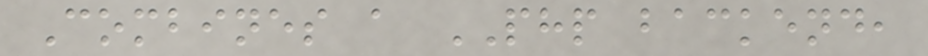Combines a PHP backend,
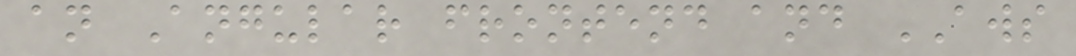an Angular frontend and AWS
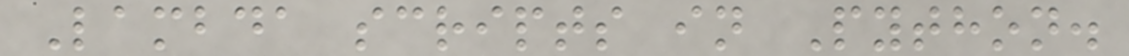Lambda scripts in Python.
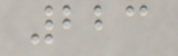223
